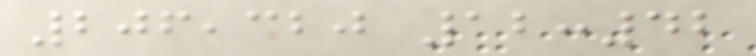206,320 12:42
